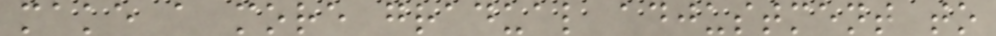make a more gradual adjustment to
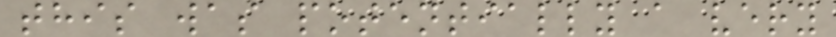this was potentially a very
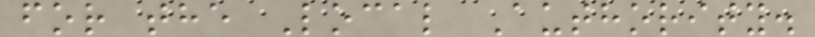for the Local Authority.
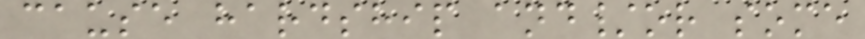cause hardship and/or some
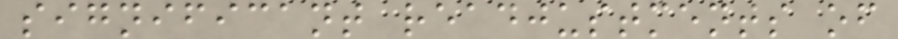significant readjustments of
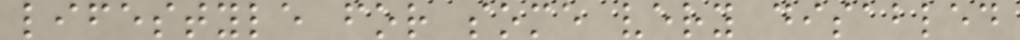lifestyle for some very disabled
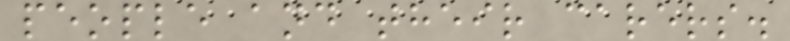people and their carers.
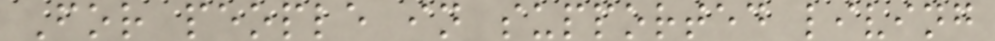For people in supported living
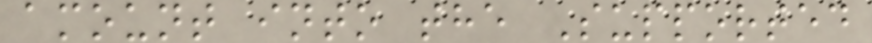amount into the Supported
